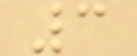3
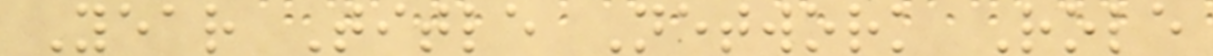Year Title Network Role
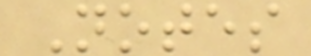Notes
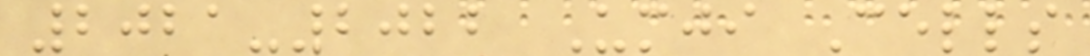2021-2022 Umji Cells
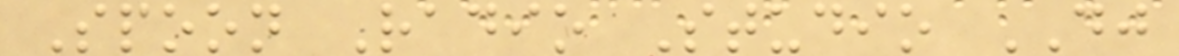Spoon Radio Studio DJ
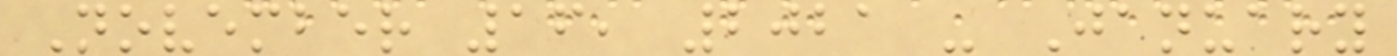November 16, 2021 - January
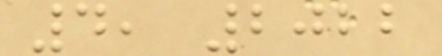4, 2022
